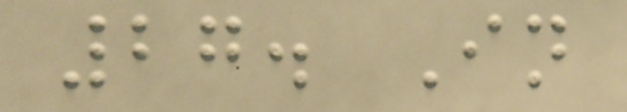27. In
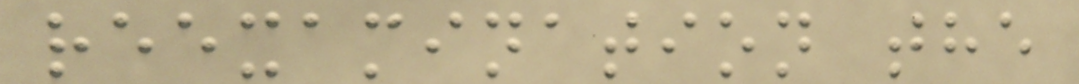reexamination the
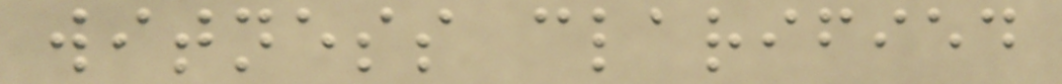witness clarified
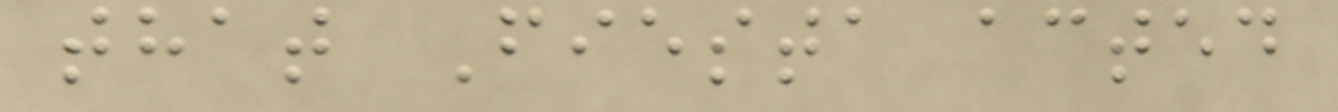that Fiesta acted
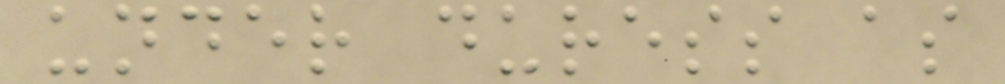under duress as
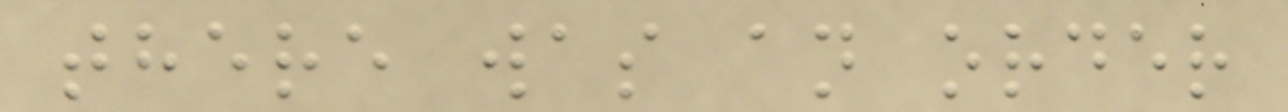there was an order
